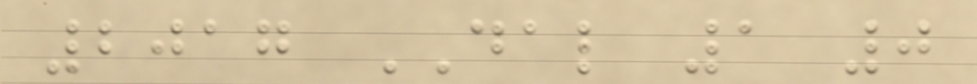2017 DAL 1 0
